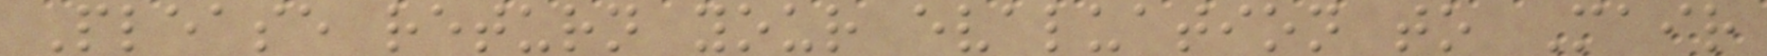Please return your evaluation to Mair
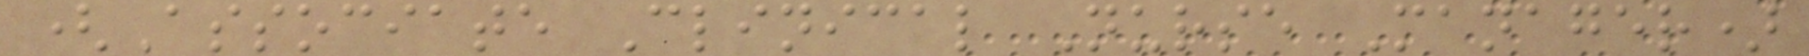(Associate Clinical Nurse Manager)
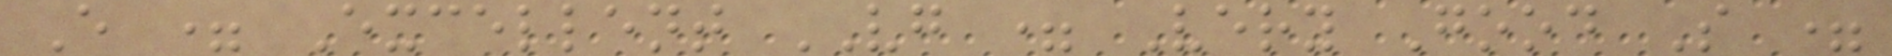E = Excellent VG = Very Good S =
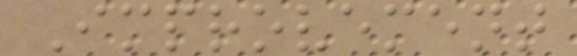Improvement
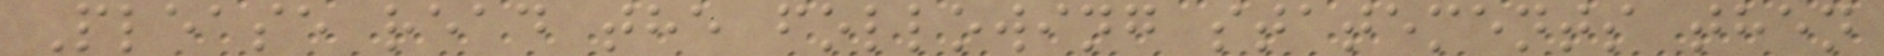Please read the following statements then
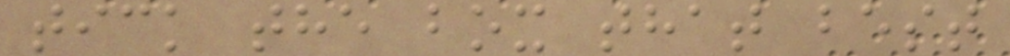tick the box that best
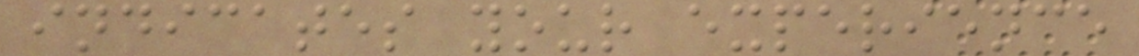indicates your experience
